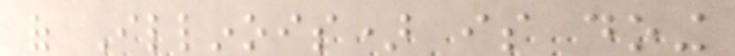of Illinois) is doing
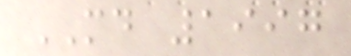MD 1997
